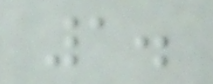1.
